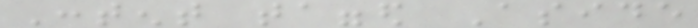Content tagged Aside
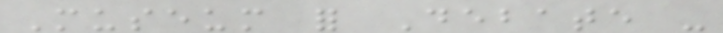Museum for Debate -
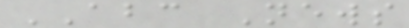ABC News
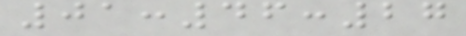01:46:27
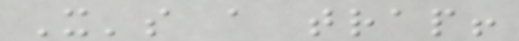It's a trap!
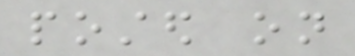posted on
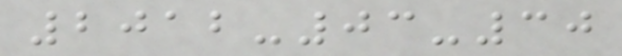2012-03-30
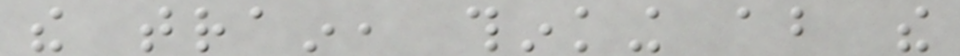the train, thinking about the
